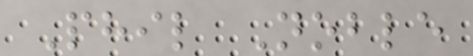Phil Noble
